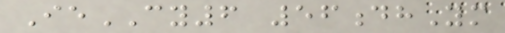IeCY6 56dhYm
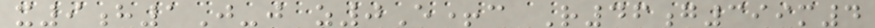x9h1J-j z0E+c R46g399m4
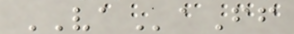VAaFf
